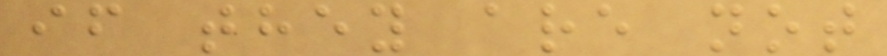if they are not
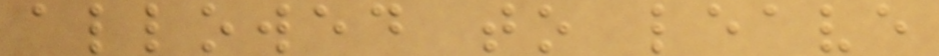allowed to leave
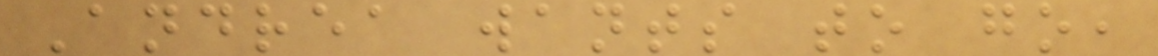Andrea wants to go,
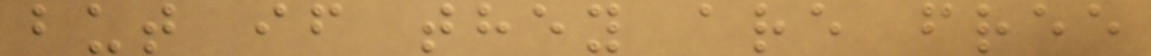but if they are free
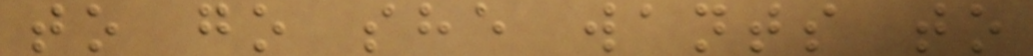to go she wants to
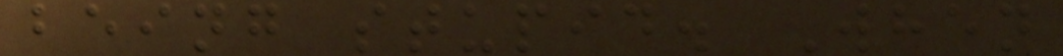being stupid. When
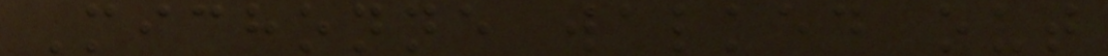Michonne walked out
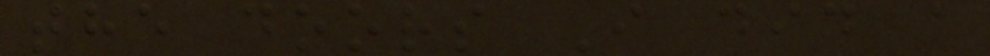the doors I did a
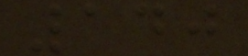140
